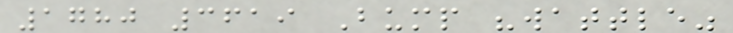1780 3619 Bump "wattle"
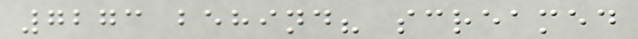7273 behind? screamed
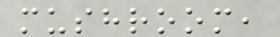mushroom,
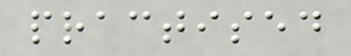practised
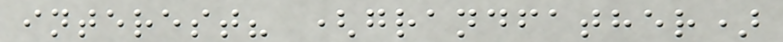interest? (grandfather)
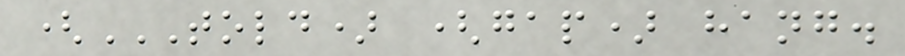(TOLD) (GAP) HANG.
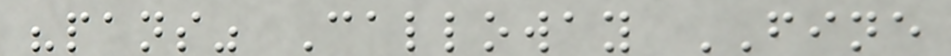"pans" Calloway FINE
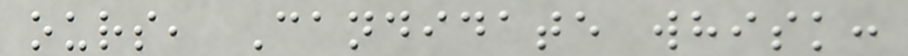ours, Candidate whisk:
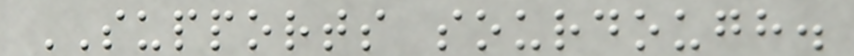SUPPORTS sourdough.
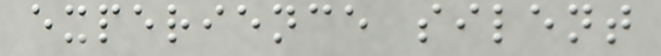experience silent
